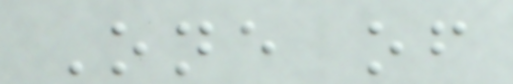One of
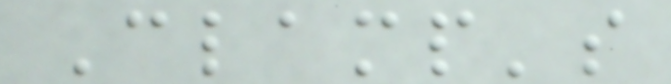Clamp's
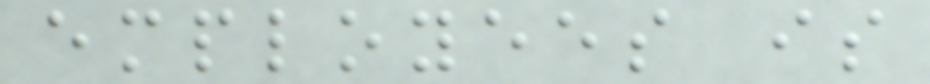employees is
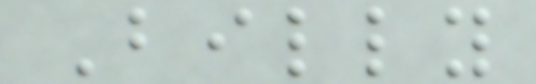Billy
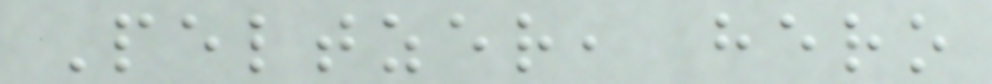Peltzer, hero
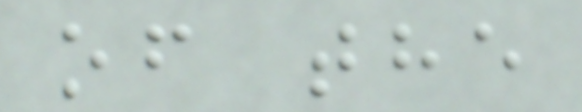of the
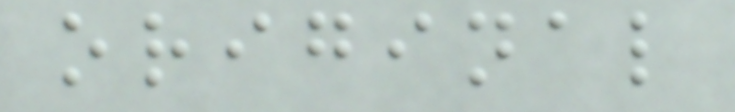original
